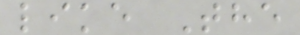like The
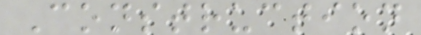Construction
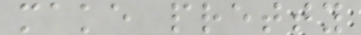make pretty
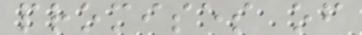promises of
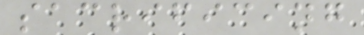sacrificing
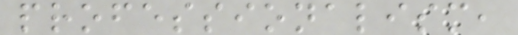professionalism,
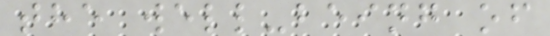the well-being of
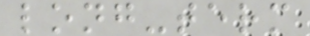long-term
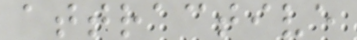attractive
